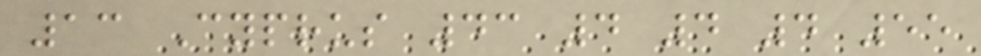13 Cyprus 43 4 4 4 55
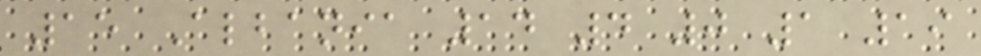15 Albania 14 4 0 1 19
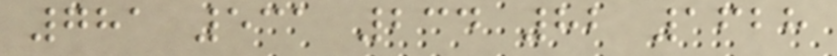781 531 234 82 1628
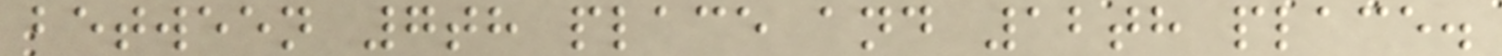between 7th place and 12th place.
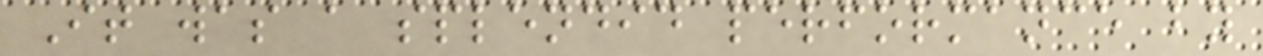It was a splendid performance by
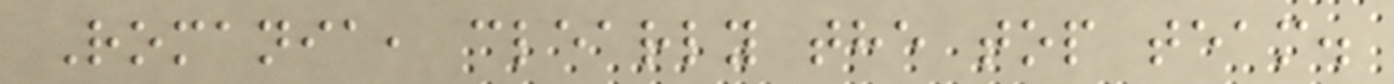Romania, clearly the top team.
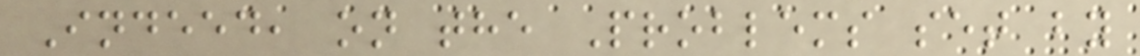Indeed, on the Problems set by
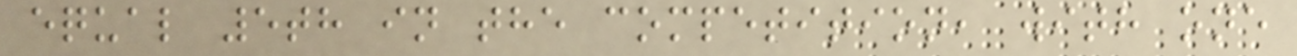equal 5th in the competition, with one
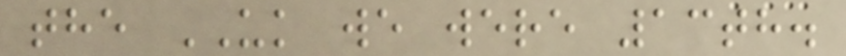the UK we were 13th.
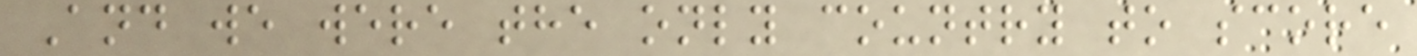And we were the only country to score
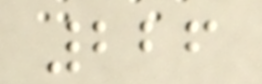226
